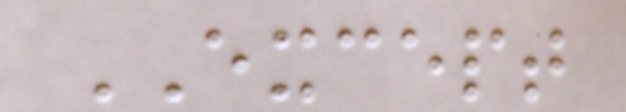EXCEPT
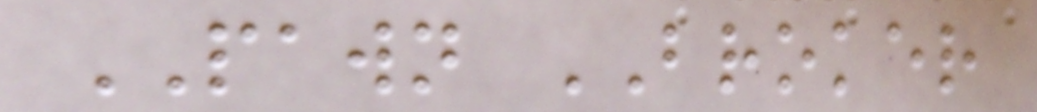PAWN BROKER
